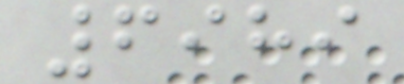6989
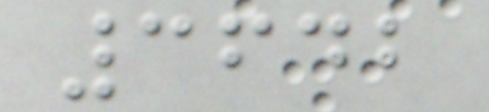3642
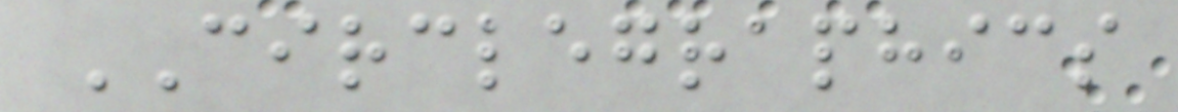CIRCLEGRAPHICS
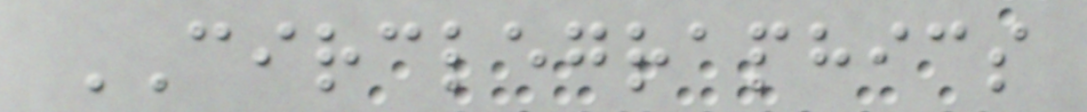CIRCLEGRAPHICS
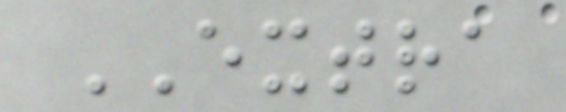EXTRA
